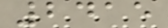2415
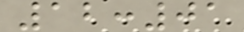12:01
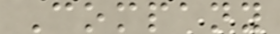Company
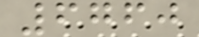6760
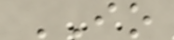IO
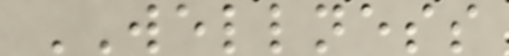WELLNESS
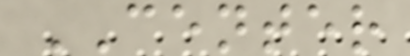CENTER
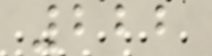222
